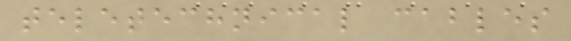teletechnical cables
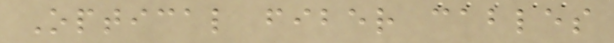Optical fiber cables
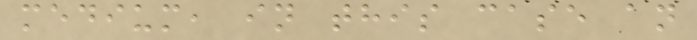medium, in this case an
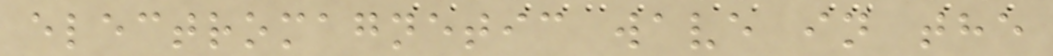electromagnetic wave in the
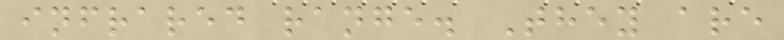infrared range. They are
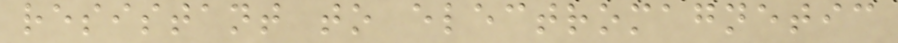resistant to electromagnetic
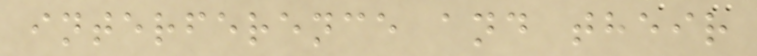interference and their
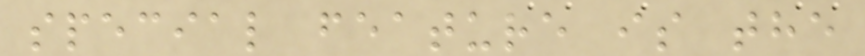special feature is the
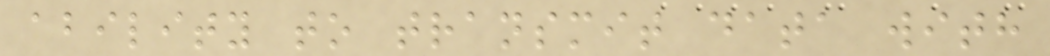ability to transmit data with
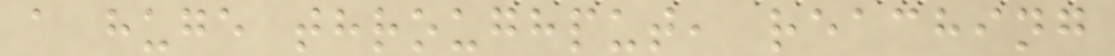a huge throughput, reaching
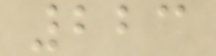223
